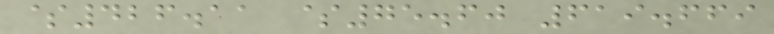$426.11 $75.60 619.669
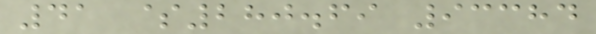41 $280.69 93384
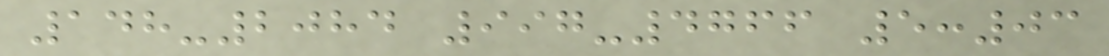148-2084 997-4766 5:03
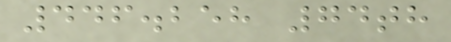446.258 74th
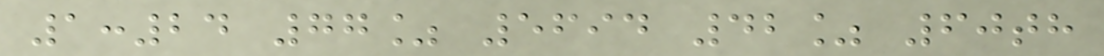1:24 77% 5694 42% 60th
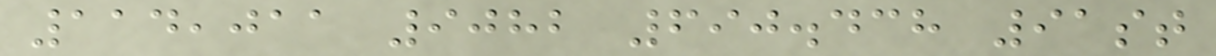114,011 9082 690.438 91st
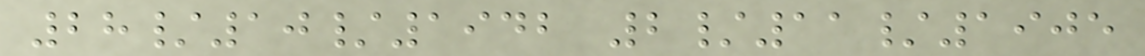28/10/1942 2/11/1905
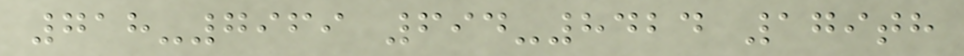718-7969 694-8424 179th
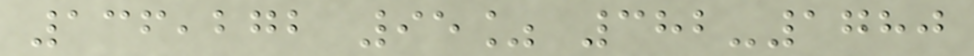136,272 95% 382-1780
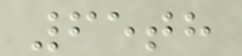65th
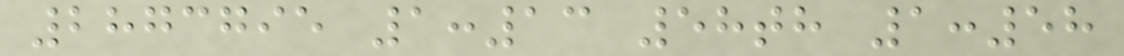2873795 1:13 58th 1:58
